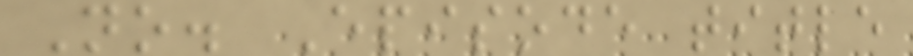No. Episode title
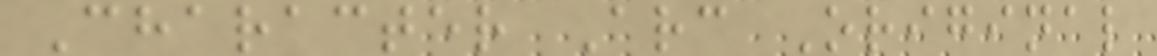Character Arc Original
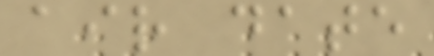air date
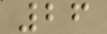26
